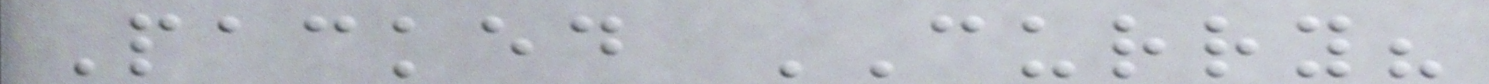Packed CURRY?
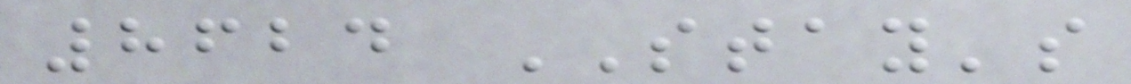8624 STAY's
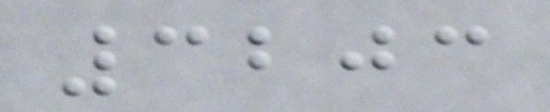3203
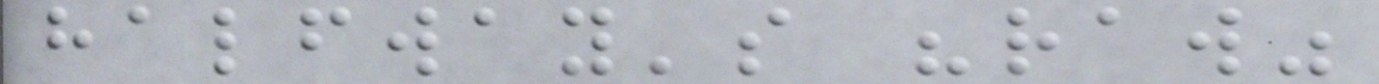halfway's "raw"
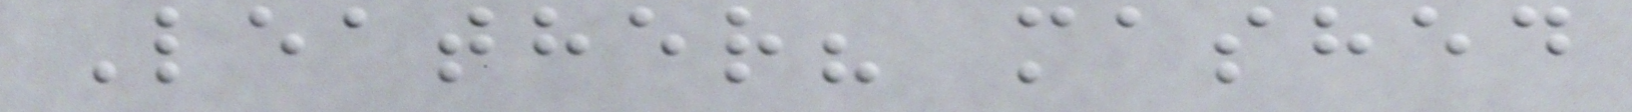Leather? mashed
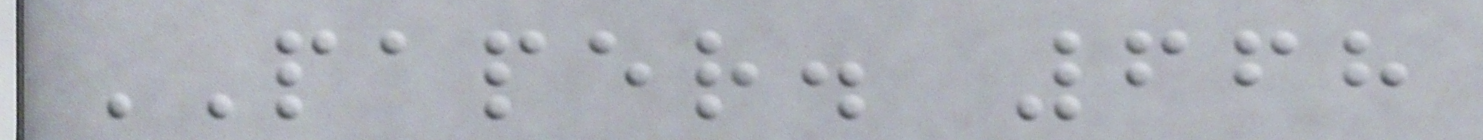PAPER. 668
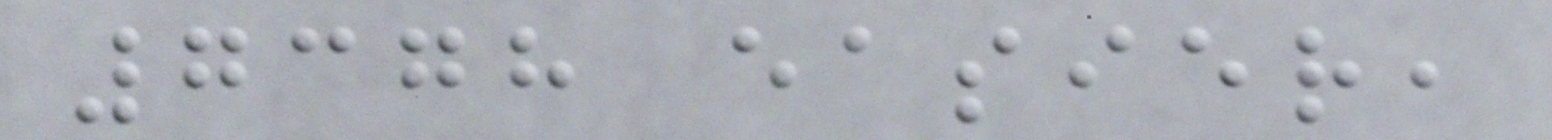7378 easier,
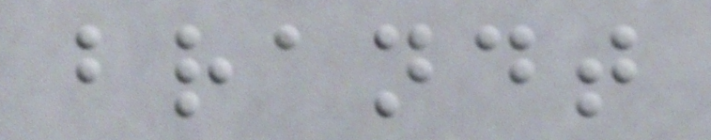brandt
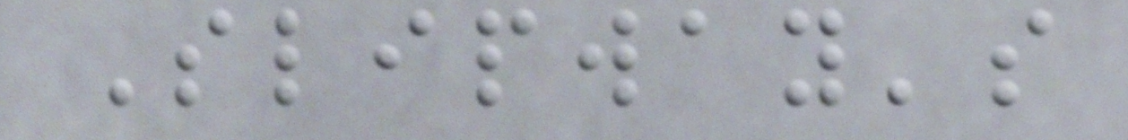Slipway's
